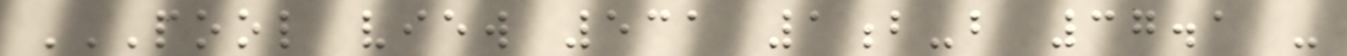POOL VIEW 531 1B-B 37.1 -
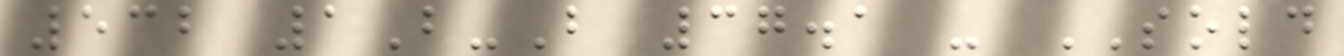532 1B-B 37.1 - SOLD
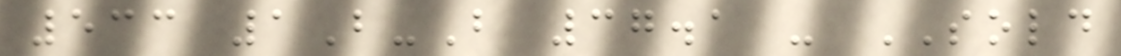533 1B-B 37.1 - SOLD
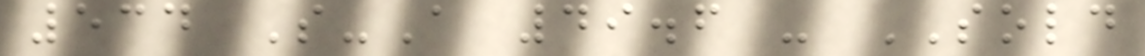534 S-A 49.6 - SOLD
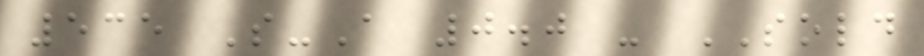535 S-A 0.0 - SOLD
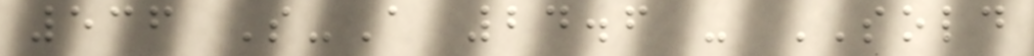536 S-A 24.6 - SOLD
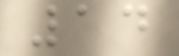14
